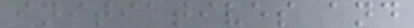initiatives and
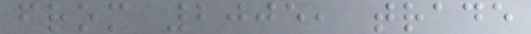from 2005, trade
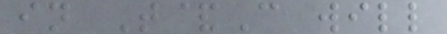in T&C will
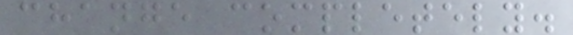change completely.
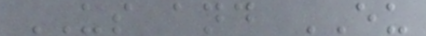US and EU
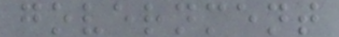government
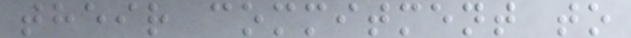their commitment to
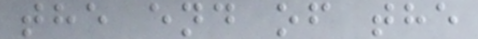the end of the
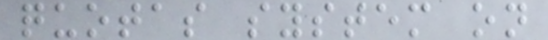quotas system on
